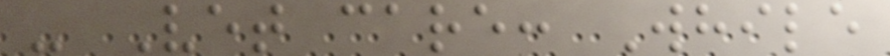- Vet care: While
